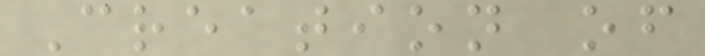Creation of
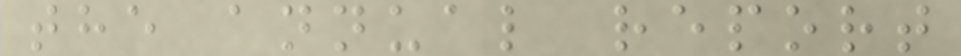the annual report
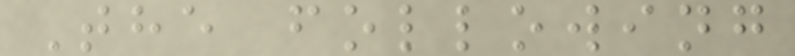The following
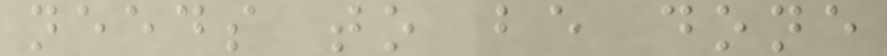needs to be done
